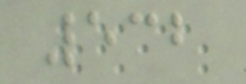532
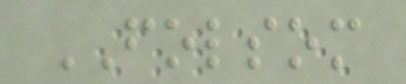FOLSOM
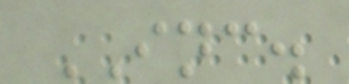INC.
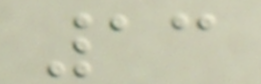13
